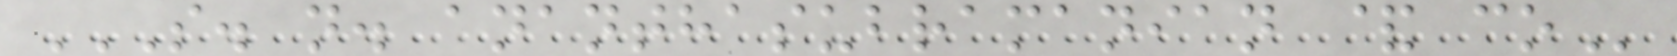S. N. ANANTHASUBRAMANIAN & CO
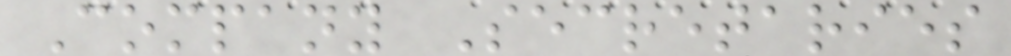Company Secretaries
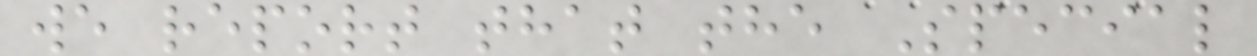we report that the Special
